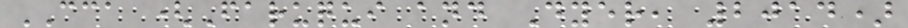CCA (Faruqui and Dyer, 2014)
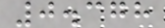0.378
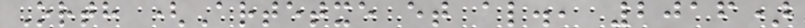Orth (Artetxe et al., 2016)
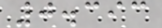0.393
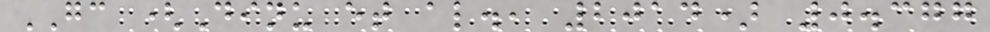GC (Dinu et al., 2014) 0.377
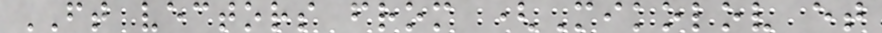FT vectors from (Mikolov et
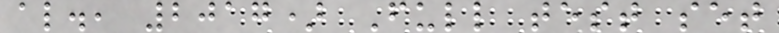al., 2017) Full test set
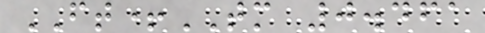FT+TM 0.461
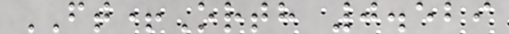FT+Orth 0.529
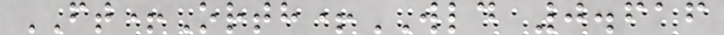FT+Orth+WLD 0.616
